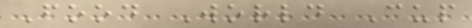Food World Cup
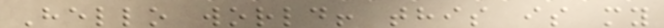Hello world! this is my
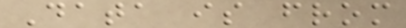Data is from
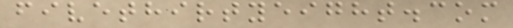fivethirtyeight.com
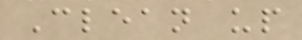Clean up
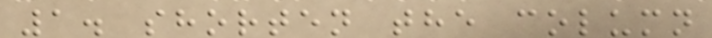1. shorten the column
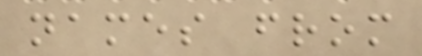names from
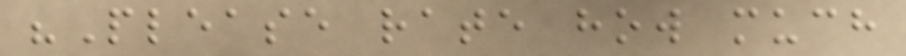"Please rate how much
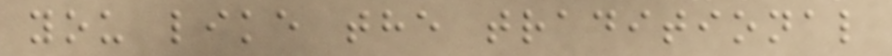you like the traditional
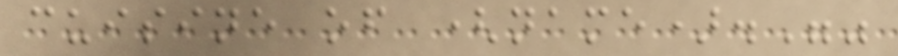cuisine of (name).""
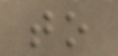to
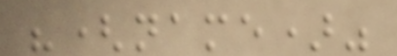"(name)"
